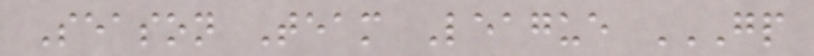Season Team League GP
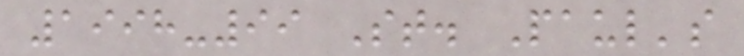1998-99 St. Paul's
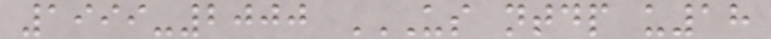1999-2000 US NTDP U18
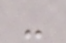-
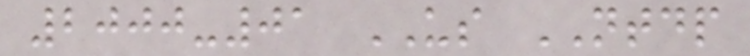2000-01 US NTDP
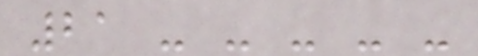21 - - - - -
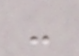-
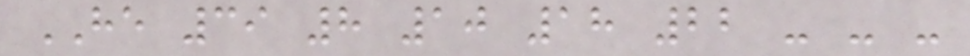HE 39 8 10 18 22 - - -
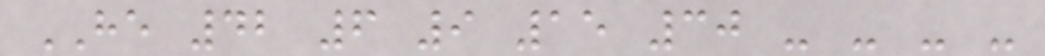HE 42 6 9 15 30 - - - -
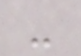-
